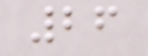26
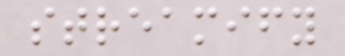streamify
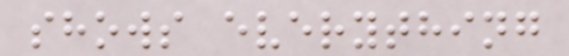shows everything
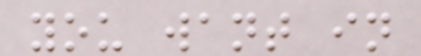you want in
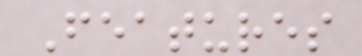Features
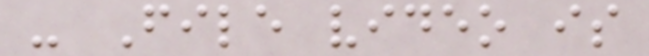- File video is
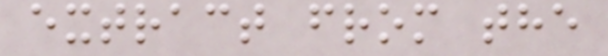extract from the
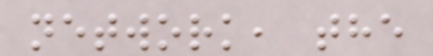network, the
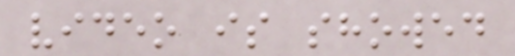video is showed
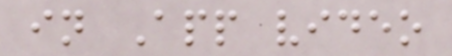in App video
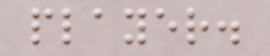player.
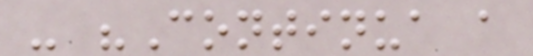- "Continua a
